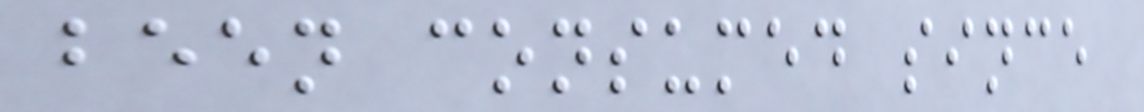been consumed since
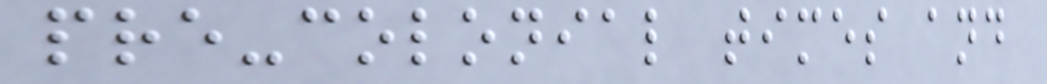pre-colonial times and
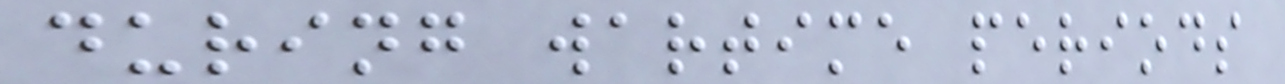during wartime periods
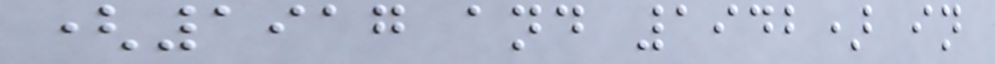(1917 and 1942) in
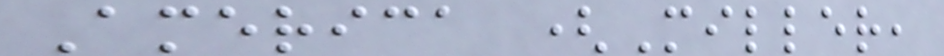America (Miller,
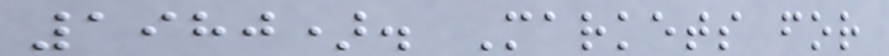1980). Markets for
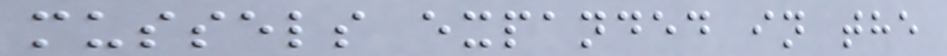mussels expanded in the
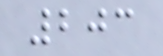203
